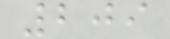209
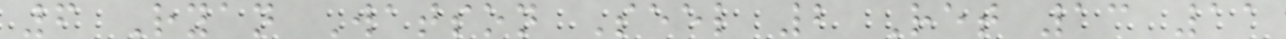6 Ryan Watson Seel 2 Ret 13 11
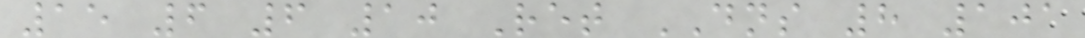15 6 6 10 Ret DNS 8 101
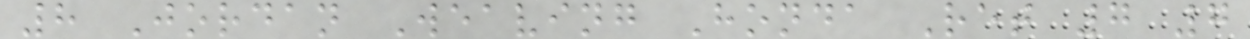8 Jordan Weaving Honda Ret 7 7
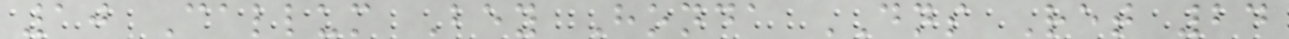10 Callum Bey Honda DNS Ret 24
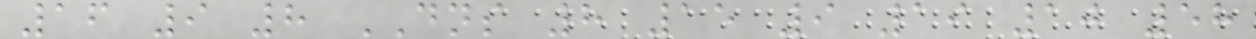16 9 8 DNS 8 15 9 19 10 58
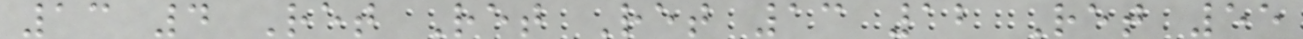13 4 Ret Ret Ret 13 12 Ret 55
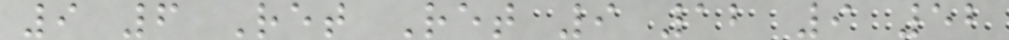9 6 Ret Ret 9 12 9 52
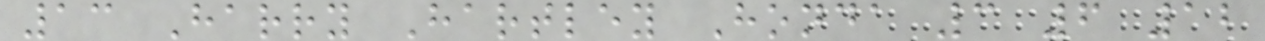13 Harry Hartley Honda 3 6 12
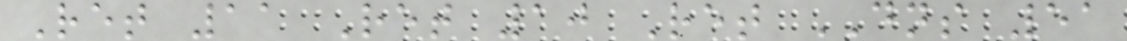Ret 11 Ret 10 Ret DNS 51
